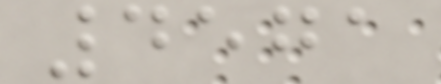4571
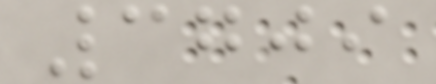3709
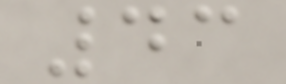43
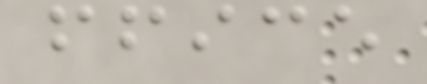ffice
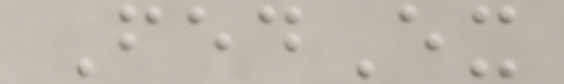FedEx
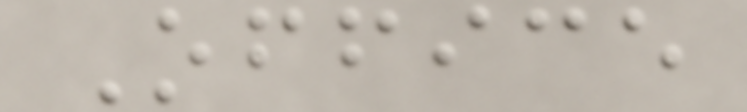Office
